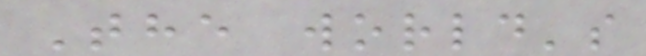The world's
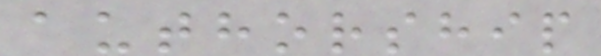authorship
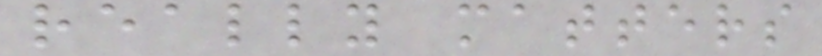really matters
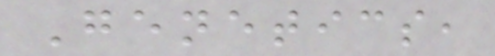Genetics,
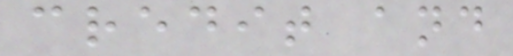credit and
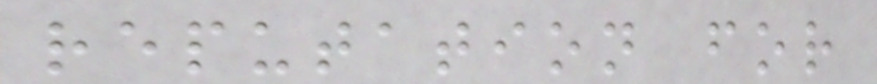reputation for
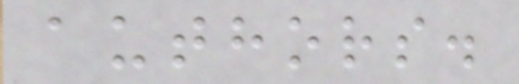authors.
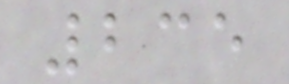235
